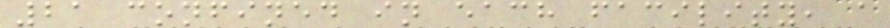21 confined in each facility, a
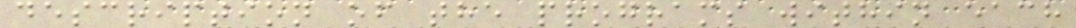description of the programs within each
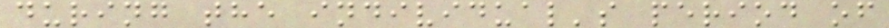during the individual's period of
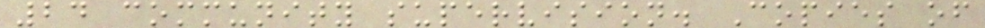24 community supervision. Copies of
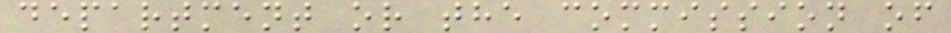department or the commission of
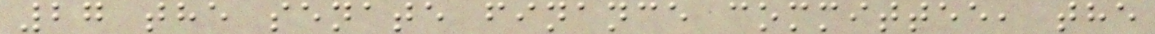27 the senate finance committee, the
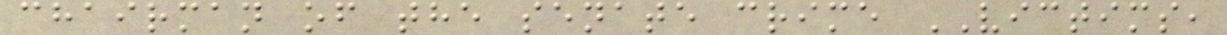chairman of the senate crime VICTIMS,
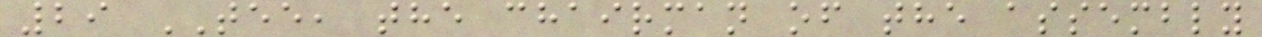29 TEE, the chairman of the assembly
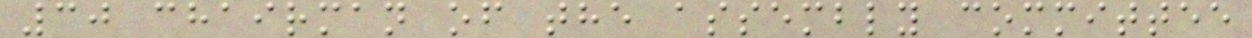30 chairman of the assembly committee
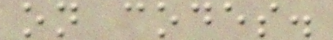on codes.
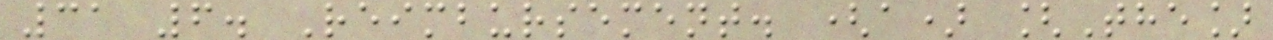31 6. Reimbursement. (a) [The]
